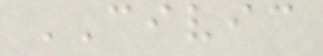CIVIC
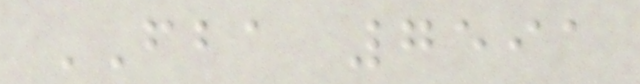FBA 7591
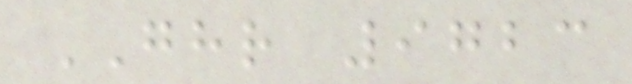GHR 9723
